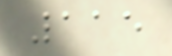115
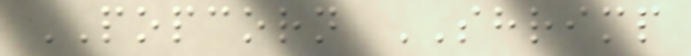POPCORN SHRIMP
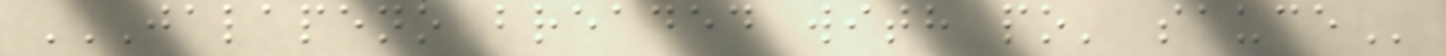JALAPENO BREADED WITH PO' SAUCE
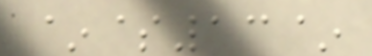~$13~
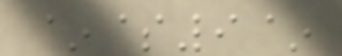~$9~
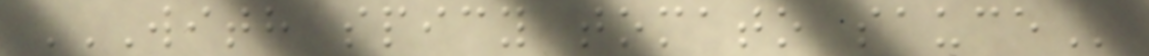WITH SPICY TOMATO SAUCE
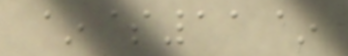~$11~
